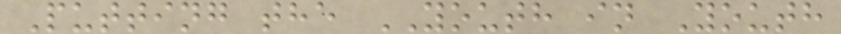Putting the YOUTH in Youth
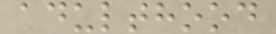adulthood
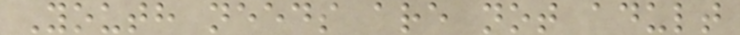Youth needs are not adult
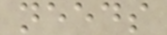needs
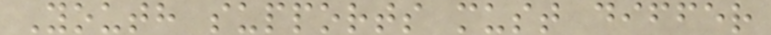Youth supports must differ
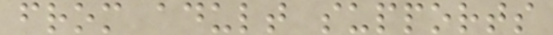from adult supports
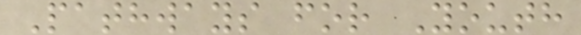Pathways for Youth
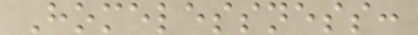Homelessness:
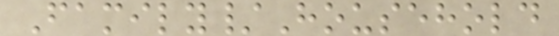Family/Household
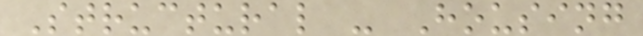Structural - Housing
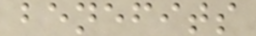benefits
